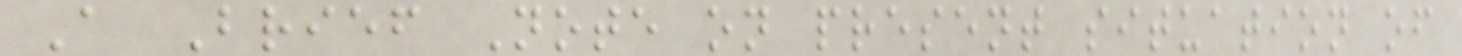A Brief Note on present situation of
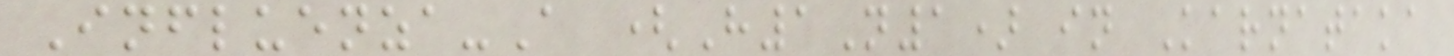Influenza-A (H1N1) in Karnataka
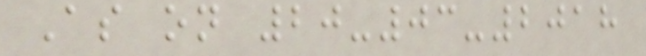As on 20-03-2018
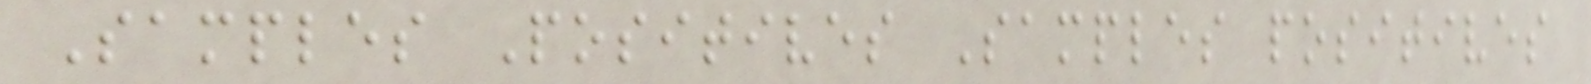Samples Positives Samples positives
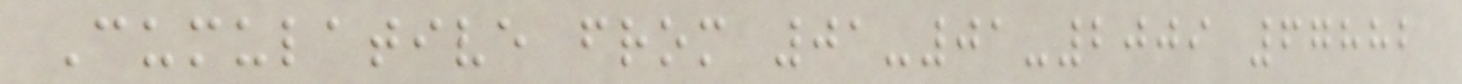Cumulative from 01-01-2009 67882
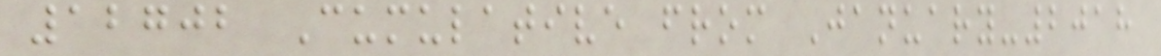12702 Cumulative from January-2018
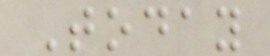Today
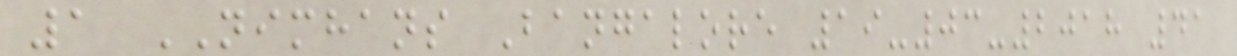1 NIMHANS Bangalore 19-03-2018 41
